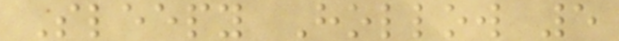Sleepy Hollow 5
